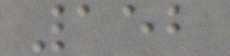152
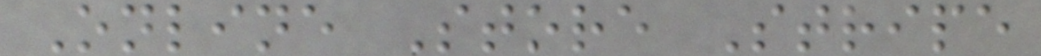Online Store Stripe
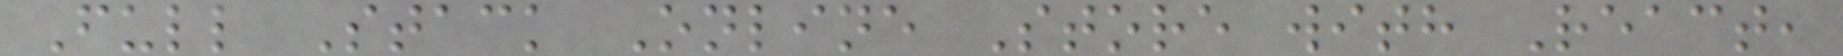Full Stack Online Store with React,
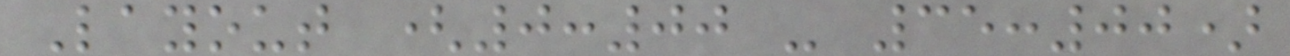Layout (0:00 - 35:00)
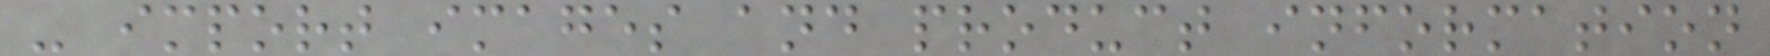- import images and product information
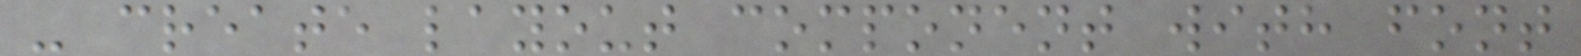- create layout component with font
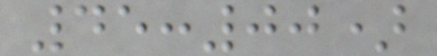45:00)
